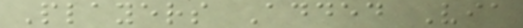Players Added Via
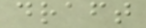draft
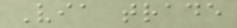Via trade
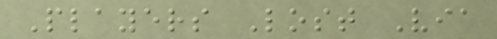Players Lost Via
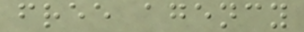free agency
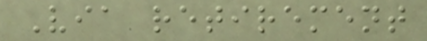Via retirement
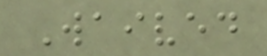Waived
